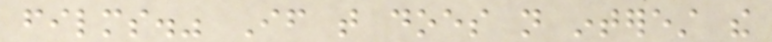films." If that does not interest the
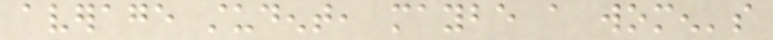average student, maybe a women's
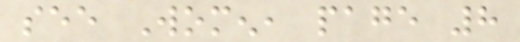see Women, page 8
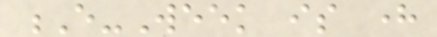E-Week is here
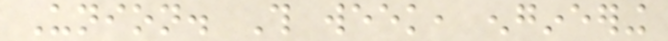Union. This week, engineering
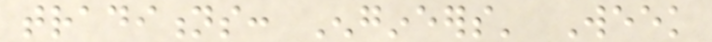traditions: Engineers' Week
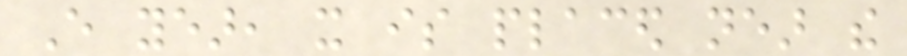Every year, it is placed near the
